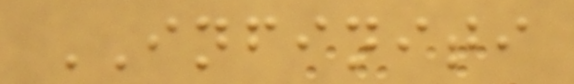INFINITI
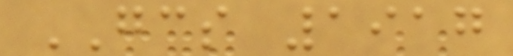GCS 1917
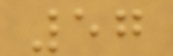57
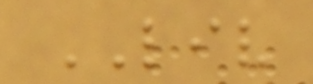LIV
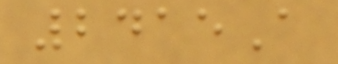2415A
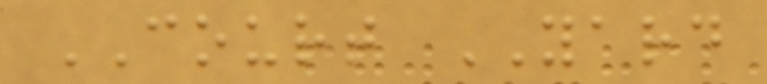COURT YARD
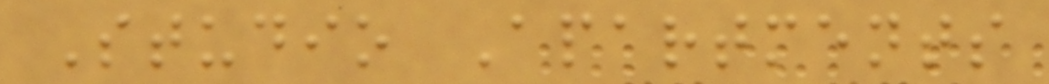Studio Apartments
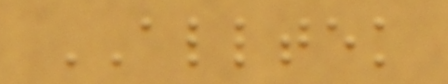ALLTEK
